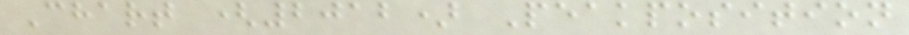Chart (2012) Peakposition
